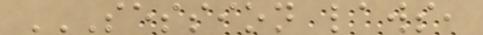SESSION LAWS,
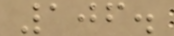106.
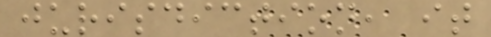jurisdiction, it
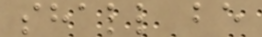shall be
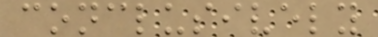conclusively
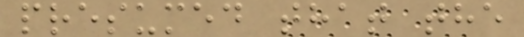presumed that the
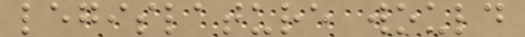legislature would
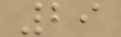29
